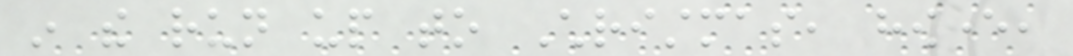in the run up to Christmas, however,
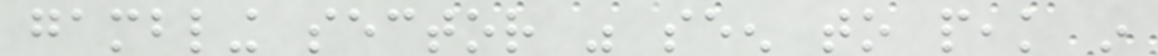gambling sector was seen to peak in
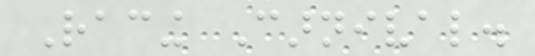Racing Carnival.
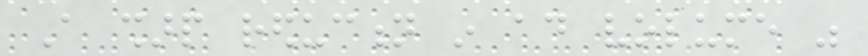A sharp reduction in ad volume was
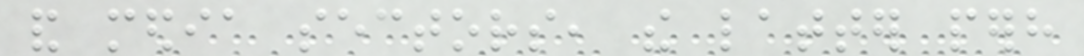and media sectors, the latter perhaps
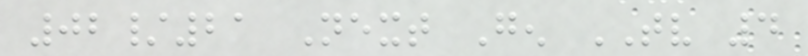02/21 Next Gen TV 4
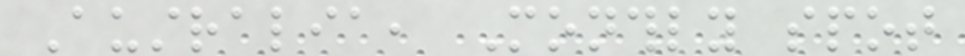Australia, Monthly spot
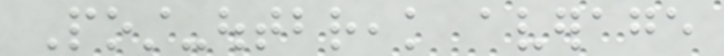Post-outbreak average
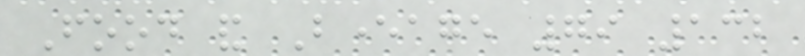Food and Beverage 79 132
